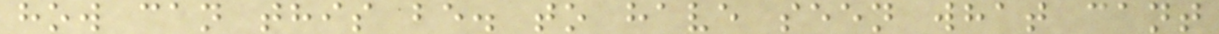how can this be. to have seen what cant
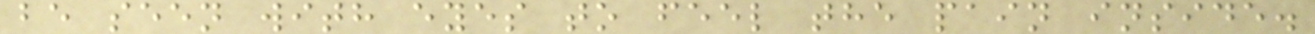be seen with eyes to feel the pain inside.
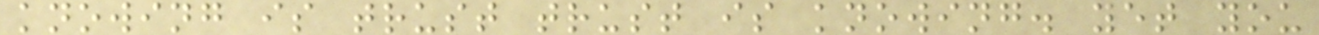knowing is trust trust is knowing. yet you
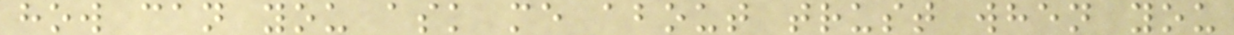how can you ask me about trust when you
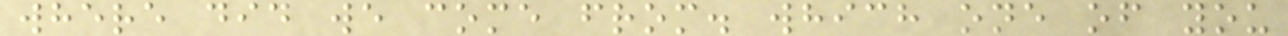where did we come from. which one of you
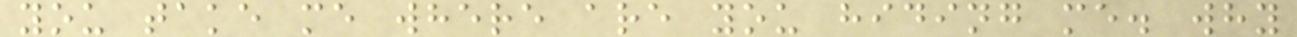you take me where are you hiding me. why
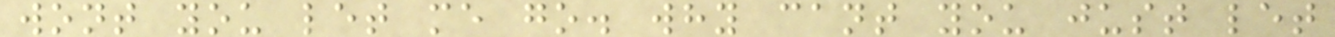wont you let me go. why cant you just let
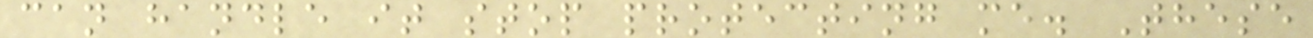can handle it stop protecting me. These
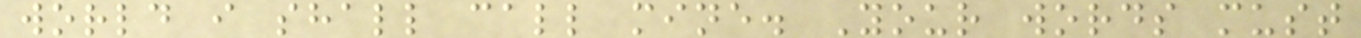world i shall call mine. Your words must
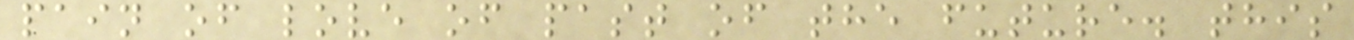pain of love of past of the future. this
